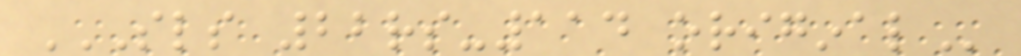SLS 22RS-114 ORIGINAL
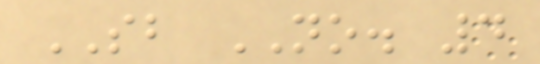SB NO. 4
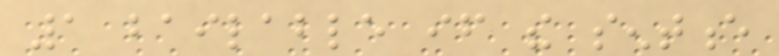1 bailable if the sentence
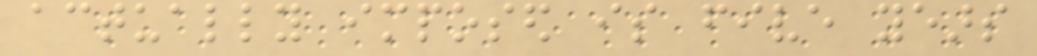actually imposed is five years
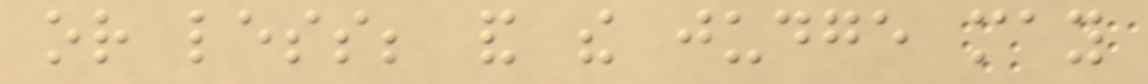or less; and the judge may
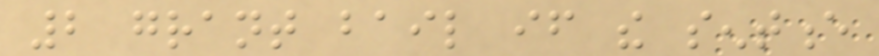2 grant bail if the sentence
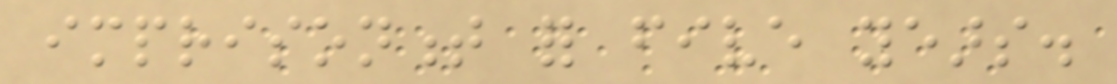imprisonment for five years.
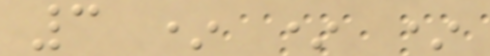3 * * *
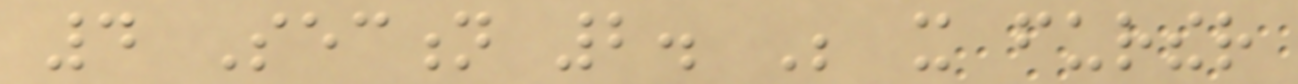4 Section 2. Be it further
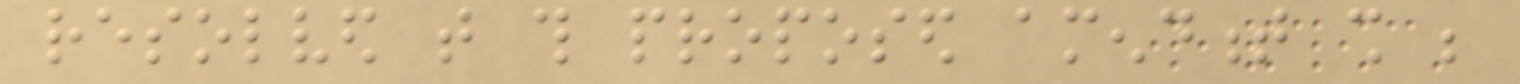resolved that this proposed amendment shall be
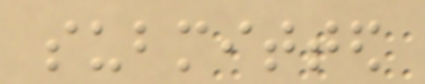submitted
